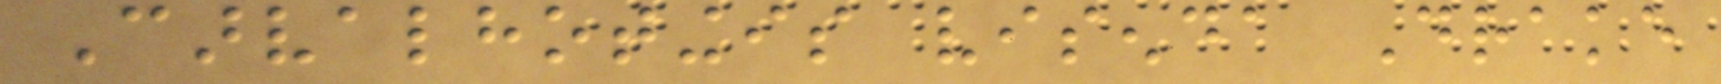Carvalhotingis visenda Drake
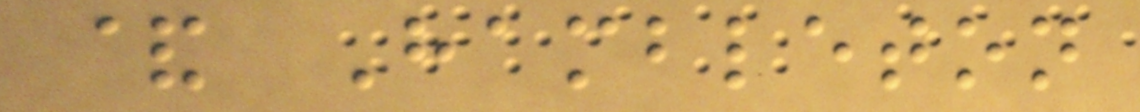& Hambleton
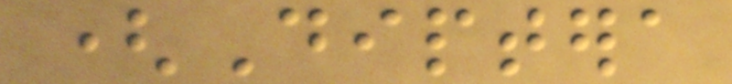(Diptera
